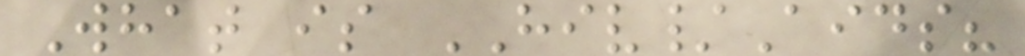What is HIV/Aids?
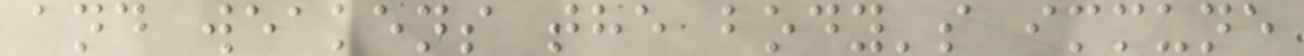and weakens the body's immune
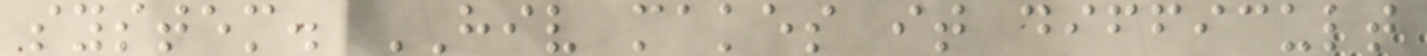system. HIV makes it difficult
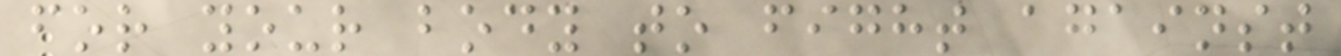for your body to fight against
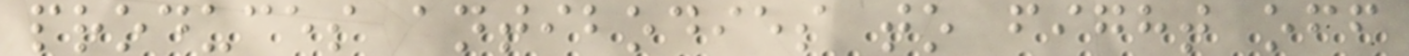produces antibodies to fight off
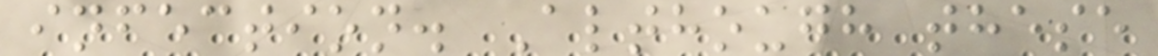infection. Although these
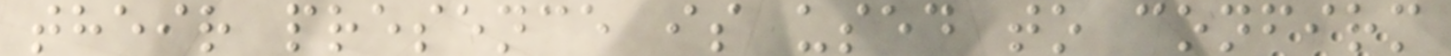their presence is used to confirm
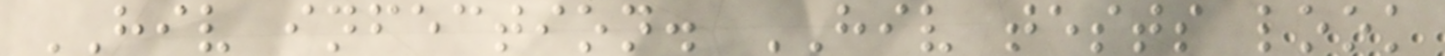HIV infection. HIV tests look
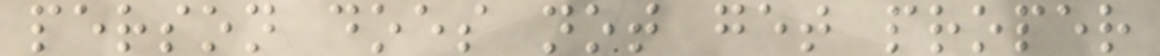person does not get proper
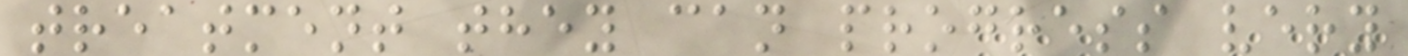treatment they can progress very
